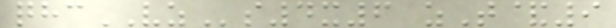qhcVZs4x6 zT&9
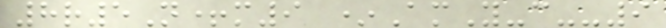8r5N+m9 *AmY-c--9
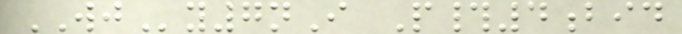WJy7nI P#4bid
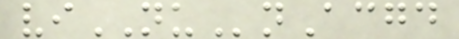viNUnAcgd
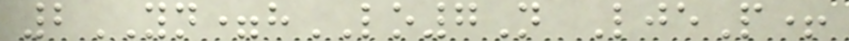2YN=hLO7N LjeP+
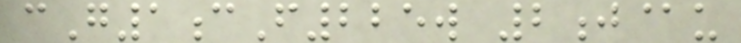cG1cF225w 2j@u
